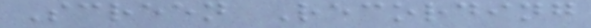Screen Recording
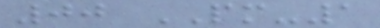00 PM-1
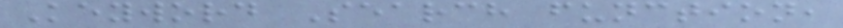Keyword Search function,
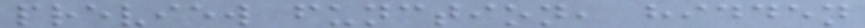preview function, hidden
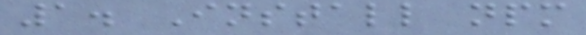1. Install npm
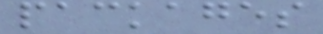packages
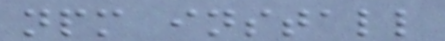npm install
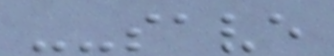--save
